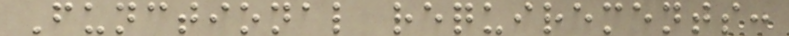Functional requirements:
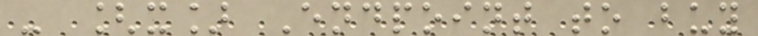- [x] Endpoint to buy
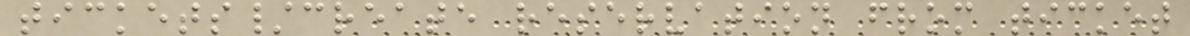tickets/create reservation from ticket
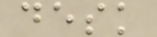desk
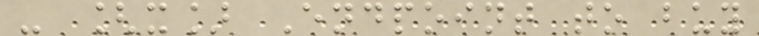- [x] Endpoint to buy
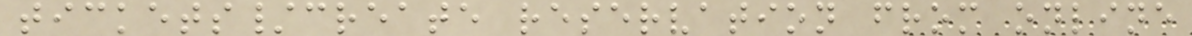tickets/create reservation from online
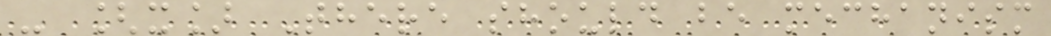- [x] There should be mechanism
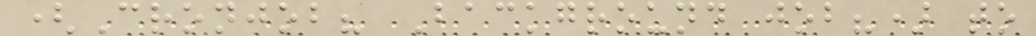(Cronjob? Background job?) to
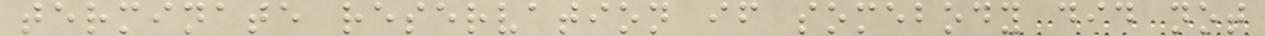terminate reservation if somebody did not
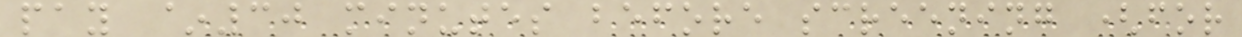pay ~30 minutes before screening (for
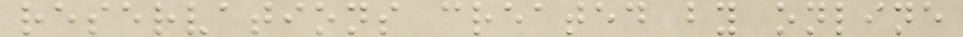reservations created by online
